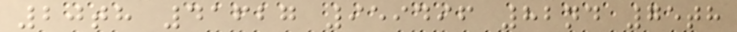20th 41627 959496 82nd 75th
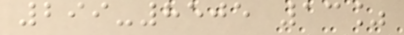299-8505 13%
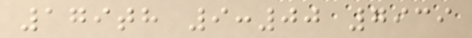179th 9:00 7939
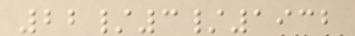22/3/1932
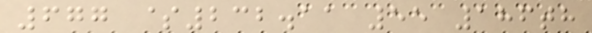677 $232.11 55 186th
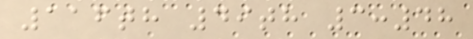116th 49th 3:48
